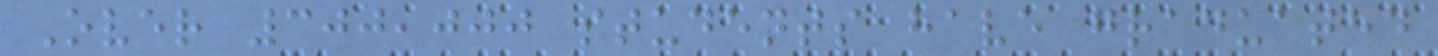Over 300,000 students have graduated
